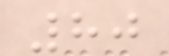80
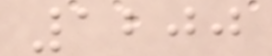1200
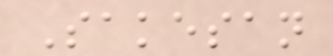Sakesan
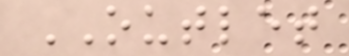OUTLET
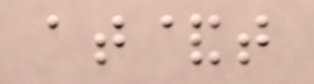at&t
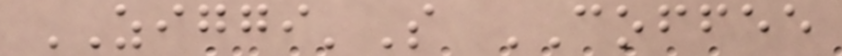ZIGGI'S COFFEE
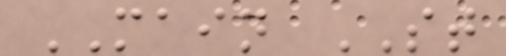MAIN ST
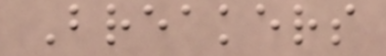Breakers
